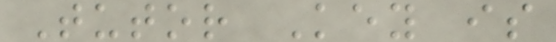Tutor Key is
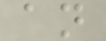an
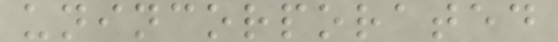unincorporated
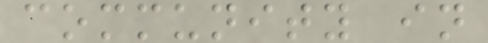community in
